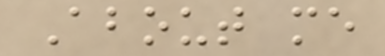About me
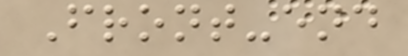Front-end
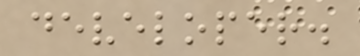developer.
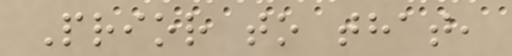Prior to that,
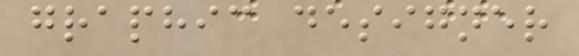graphic designer
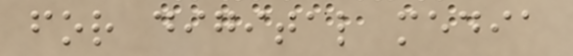for digital media
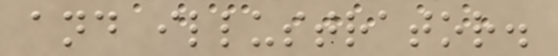and illustrator.
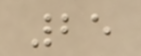25
